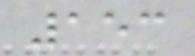153
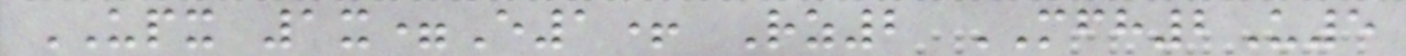UPX 1x=E1+ Rz2 MFH2U5
